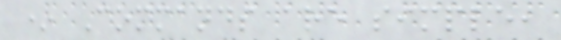* Commands are simple,
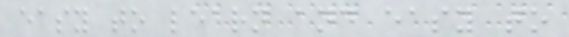easy to learn and easy to
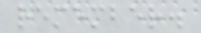remember.
